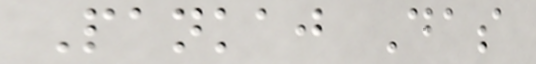Pankaj Das
